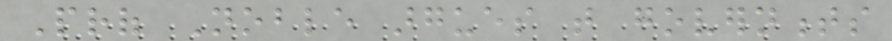Prof Noble argues that governments
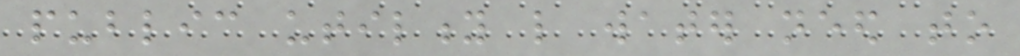public utility like water need to
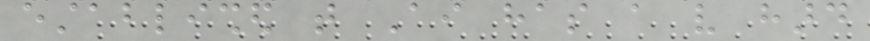established that Ai has a very hard
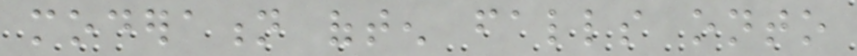moderation often falls onto
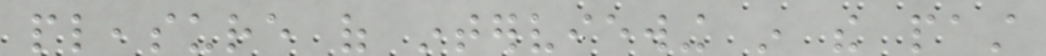pleasure of interviewing in the past
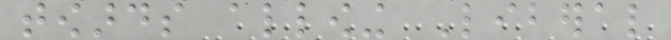towards allowing Liberal
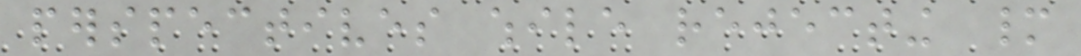perspectives while rejecting many
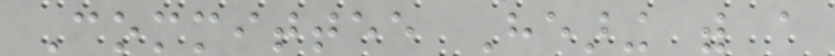Committee Hearing with a
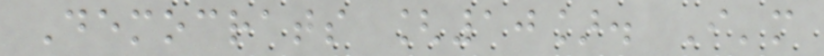Democrats [10]. I'm
